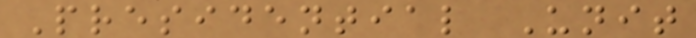Presidential Unit
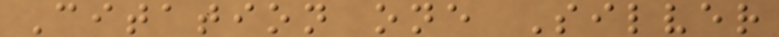Citation one Silver
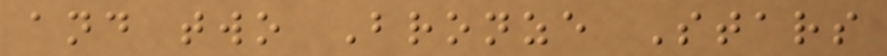and two Bronze Stars
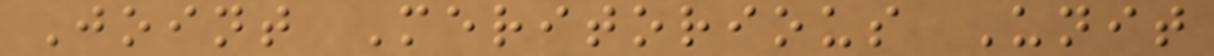Joint Meritorious Unit
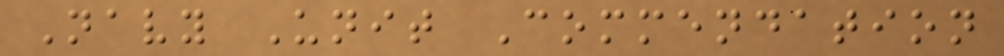Navy Unit Commendation
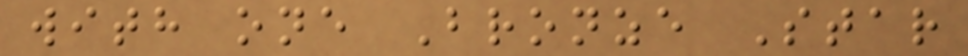with one Bronze Star
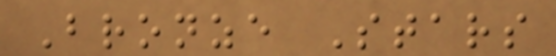Bronze Stars
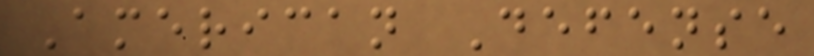American Defense
